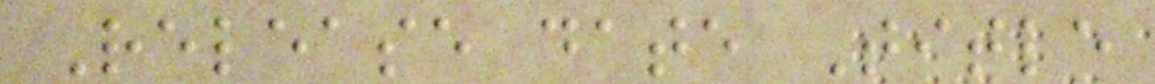Release date Title
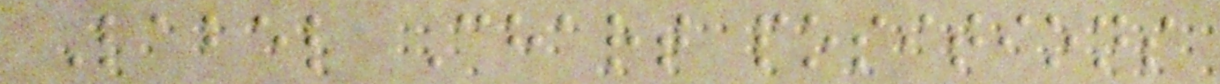Label Chart positions
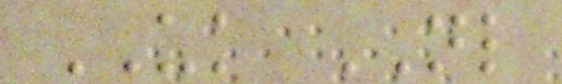UK NL
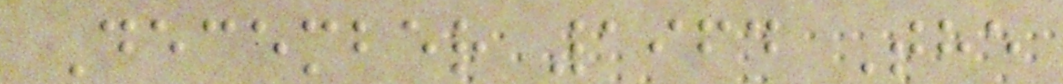December 1964 The
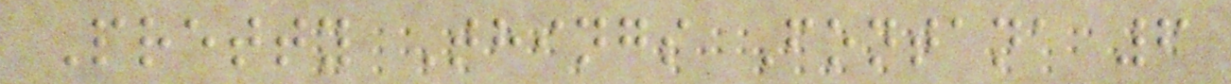Pretty Things Fontana 6
